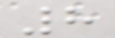8
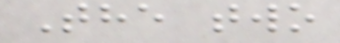The two
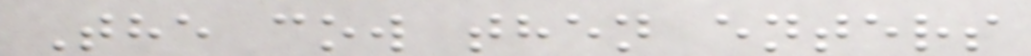The cow then enters
